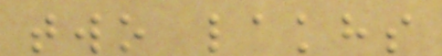two lakhs
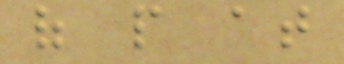of people at
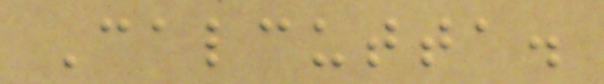Calcutta.
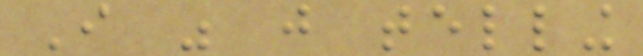I was just telling
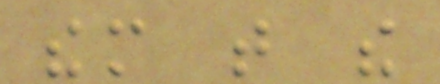them that the
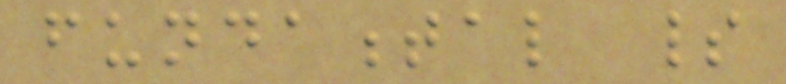fundamental spirit
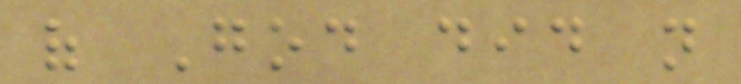of God did not
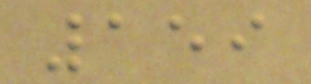159
